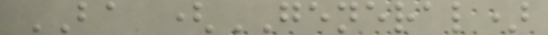BA (GENERAL)
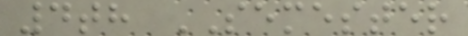4th SEMESTER
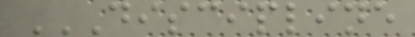DISCIPLINE
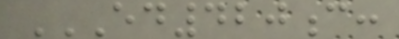ED420C:
